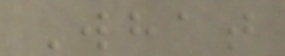What
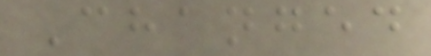Changed
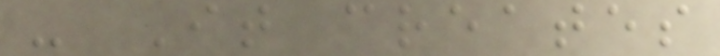- It creates
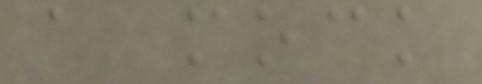a mock
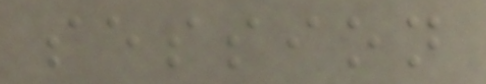session
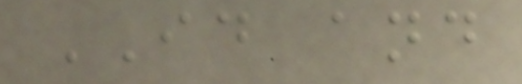ID and
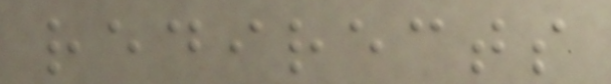redirects
